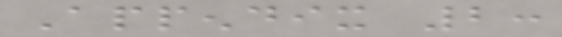Appendix 2:
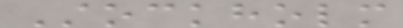Stockholm
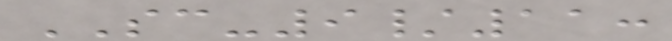SC-9/11:
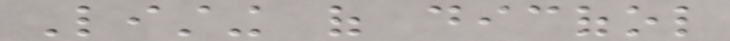Listing of dicofol
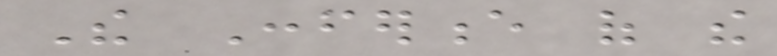The Conference of the
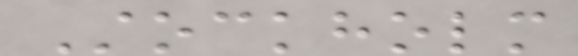Stockholm
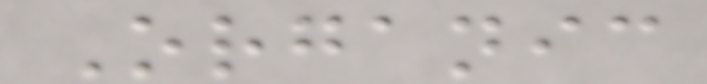Organic
